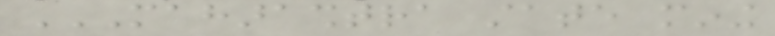MAHARASHTRA STATE MINING
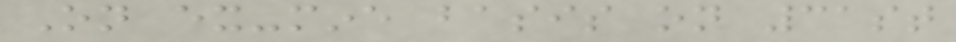On ex-mine basis on 31st
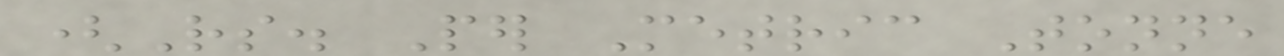(Rs. Per Metric Tonne
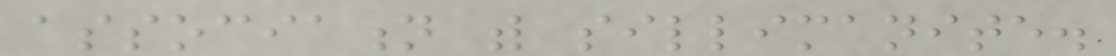association with sillimanite.
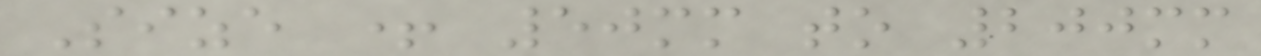Size + 50mm to 200mm
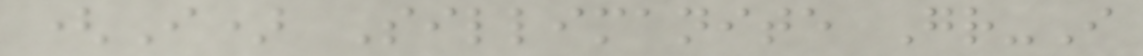(I) Sillimanite Gr-I
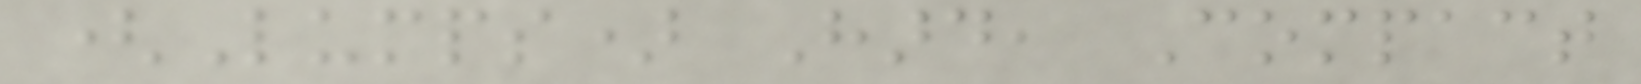(Lumps) Hard, Compact
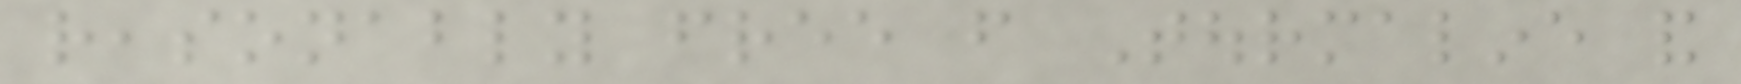reasonably free from Tourmaline and
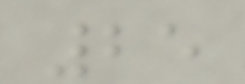25
